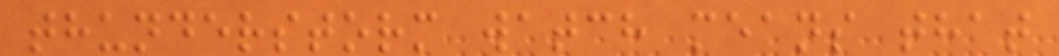thunderstorm watch means that
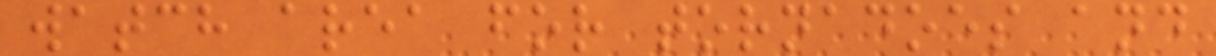watch area for tornadoes and
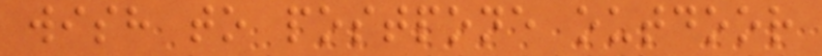wish to postpone outdoor
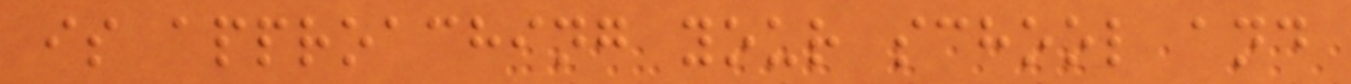is approaching your school and
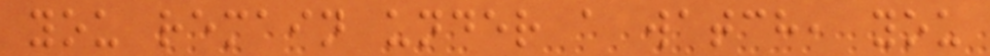you remain under a watch, you
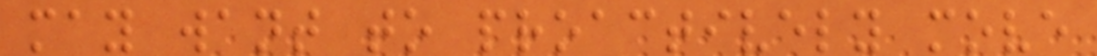may want to proactively move
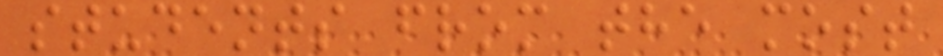students from the most
